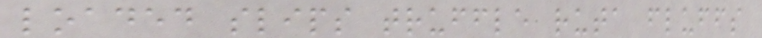loaded slips truffle ruta fluffs
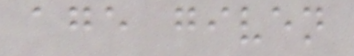age given
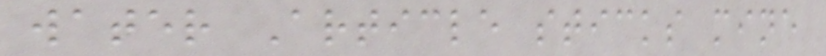water Article sticks mine
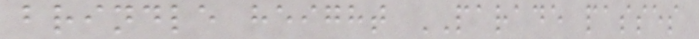brindle height PARADE passes
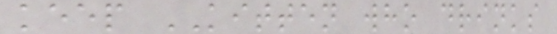keep KITTEN who drinks
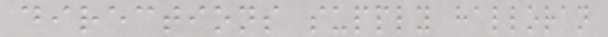directions supply halloran
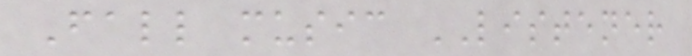Fall music LISTENER
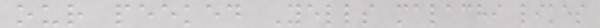our peeked Yells malachi likes
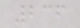236
